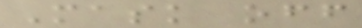Mask off
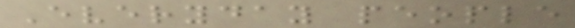Everyday people
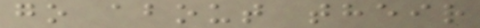go about their
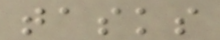tasks
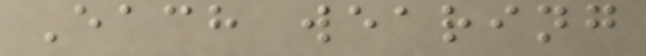Each wearing
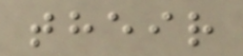their
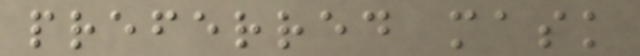preferred mask
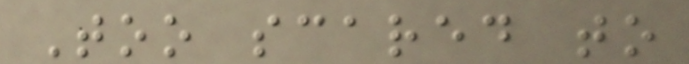Too scared to
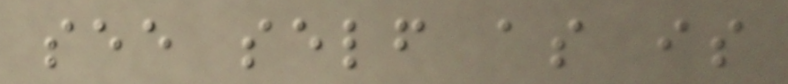see self as is
